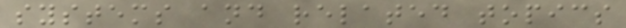systems and related topics
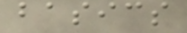basics
